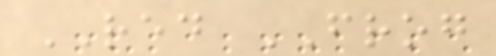RED FROG
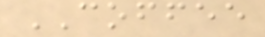COFFEE
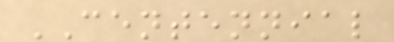CENTENNIAL
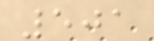501
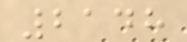2148
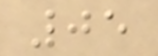05
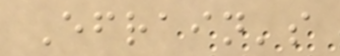Efrain's
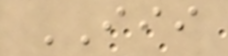III
